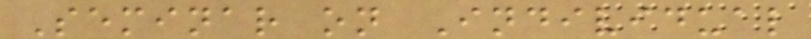Seminar on Individual
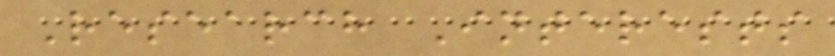Research Interests
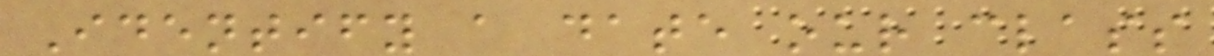Identify a date our class
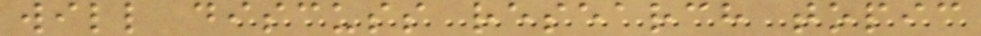will discuss research topic
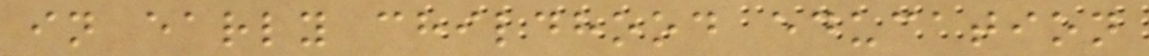in early childhood education
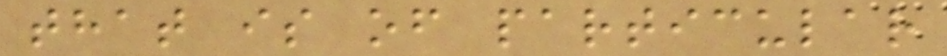that is of particular
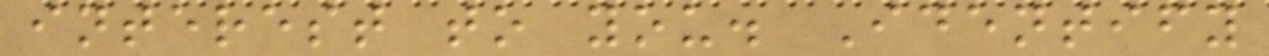interest to you. Identify
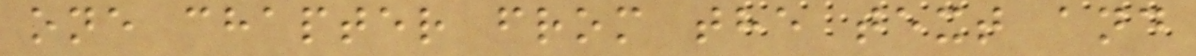one chapter from the text and
